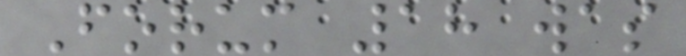Forum 18 was
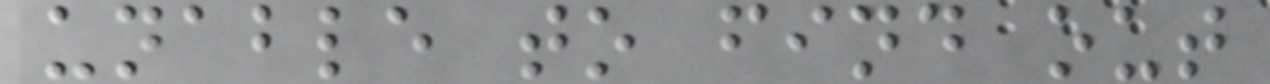unable to find out
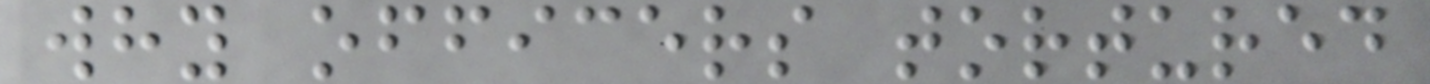why officers tortured
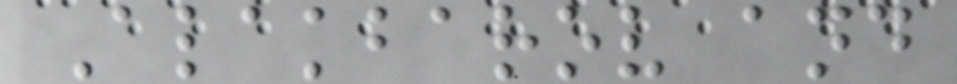Alakbarov and
